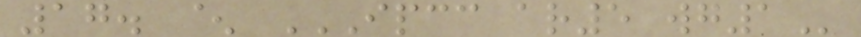17. ^ IPCC AR5 WG1
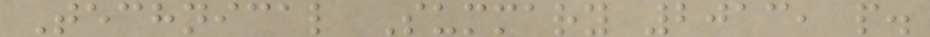Technical Summary 2013, p.
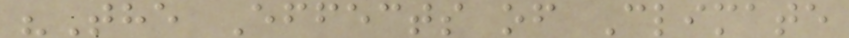"The Effects of Climate
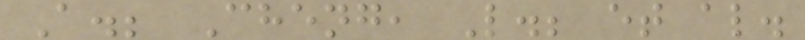A.; Cheng, L.; et al.
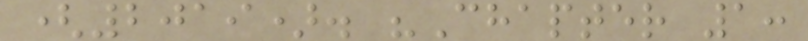(2019). "Chapter 1:
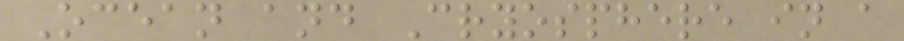Ocean and Cryosphere in a
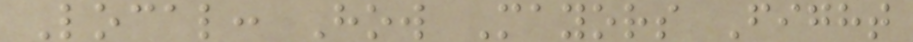Local: How Mayors Fight
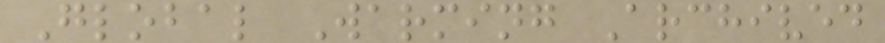Global Warming Archived
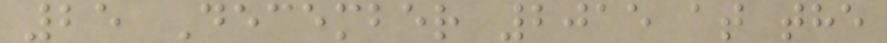25 December 2015 at the
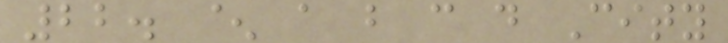22. ^ a b c d City
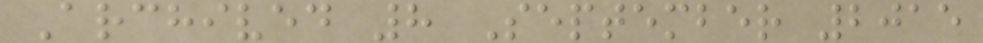Archived 8 September 2015
